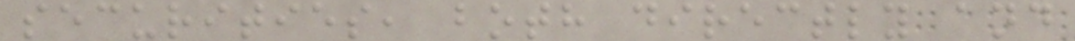securities, both directly and
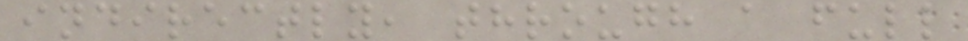indirectly, through a full
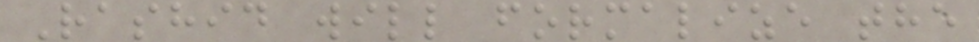Rashid will formalize the
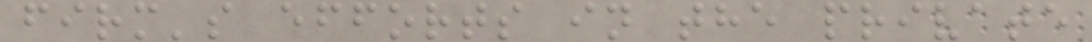firm's efforts in the private
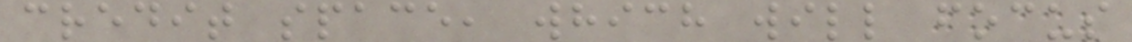credit space, which will focus
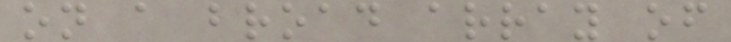on a broad array of
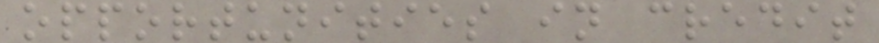opportunities in credit
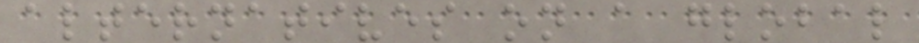alternatives on a global
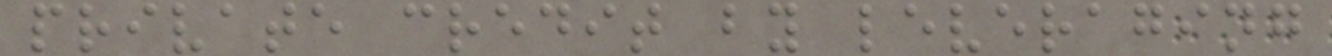private credit by leveraging
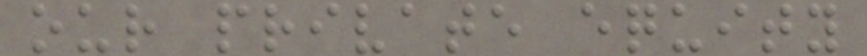our private equity
